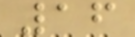16
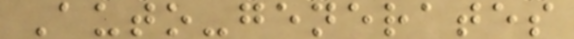Auto-generates
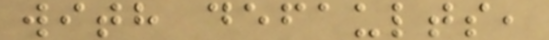with defaults,
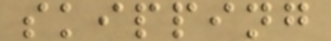skipping
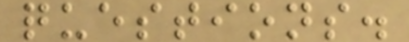questions.
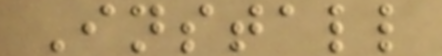Install
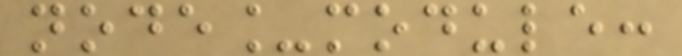node_module:
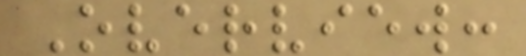Overview:
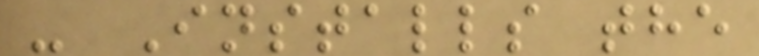- Installs the
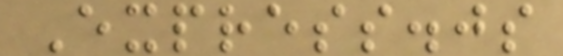Express.js
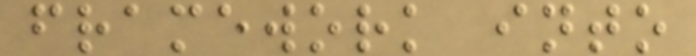framework into
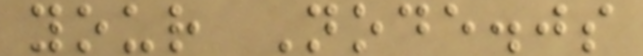your Node.js
